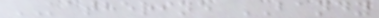KATHERINE BANDY
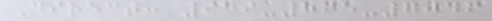Direct: 919-865-7046
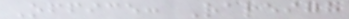Office: Raleigh
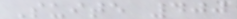Suite 400
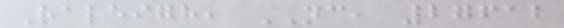Raleigh, NC, 27612
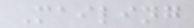Mailing
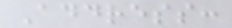Address:
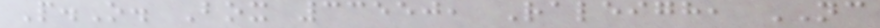P.O. Box 33550, Raleigh, NC
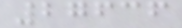27636
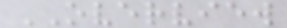OVERVIEW
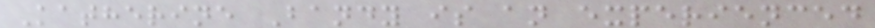Katherine Bandy is an experienced
